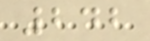242
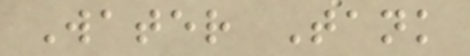Water Tank
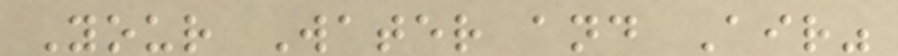Your Water and Air"
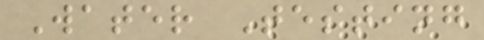Water Testing
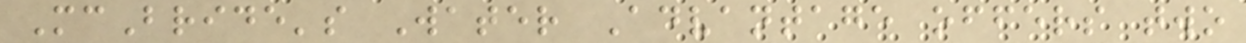McBride's Water Advantage offers two
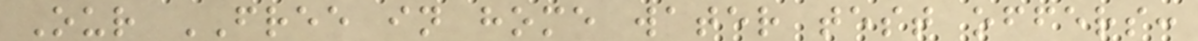Our FREE in home water test offers:
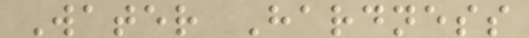Water Hardness
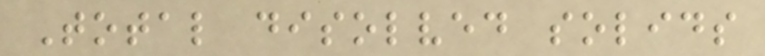Total disolved solids
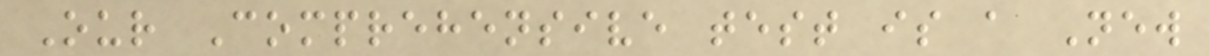Our Comprehensive test is a New
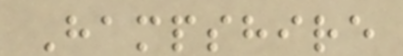Hampshire
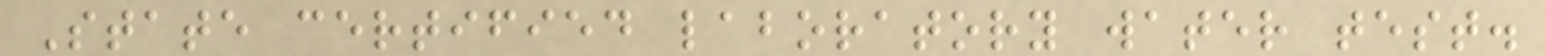State certified laboratory water test.
